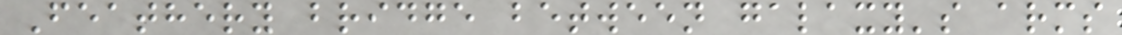Feathery bridge between galaxy's arms
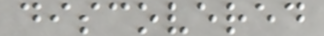discovered
